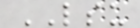LSU
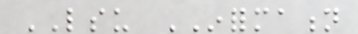LSU INFORMATION
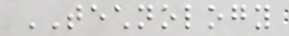TECHNOLOGY
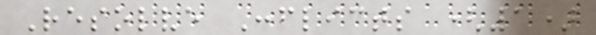Resolve Conflicts (1)
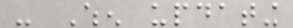- When updating
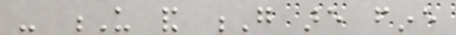- U and G are fine
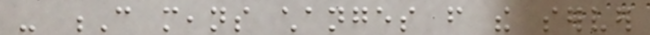- C means changes from the server
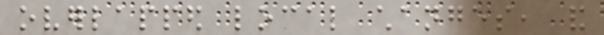overlapped local changes, and
